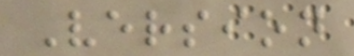Version
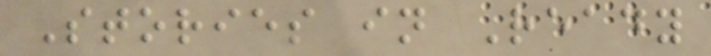Stories in Ready
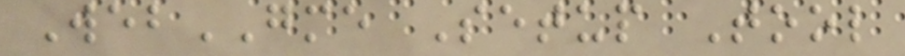WebGME Setup Tool
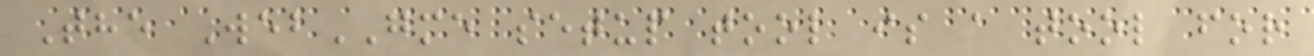The WebGME setup tool is a tool for
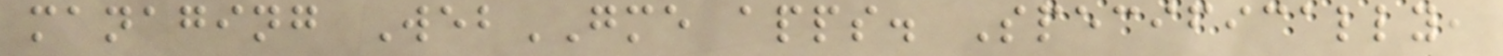managing WebGME apps. Specifically,
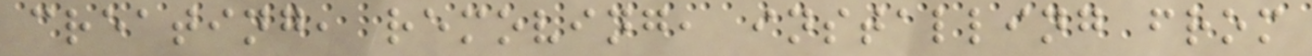creating, removing, installing from
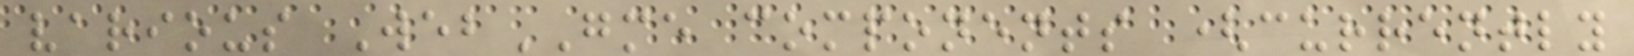various WebGME components (currently
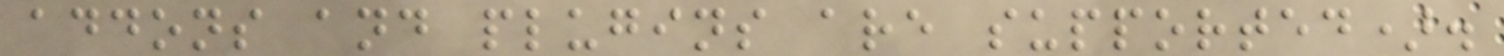addons and plugins are supported).
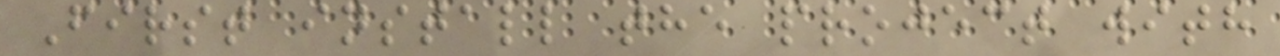First install the project with
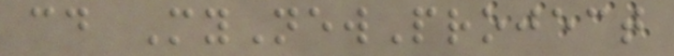cd MyNewProject
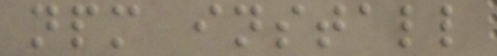npm install
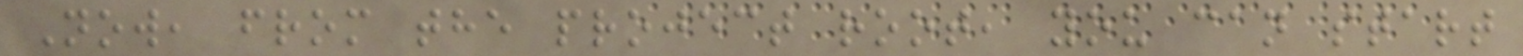Now, from the project root, you can start
